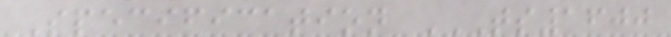Specification TS1600
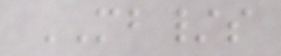MB/s
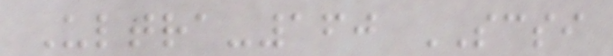Ultra-160 SCSI
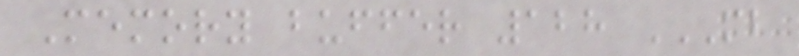Memory buffer 128 MB
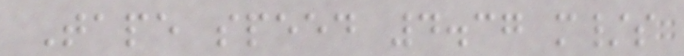Tape speed 4.37 m/s
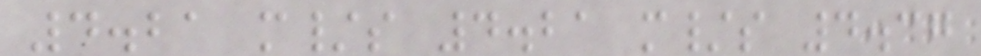4.21 m/s 4.21 m/s 4.37
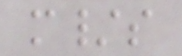m/s
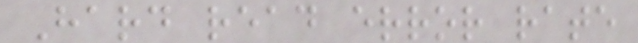Hard read error rate
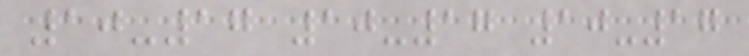10-17 10-17 10-17
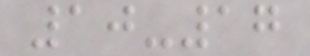10-17
